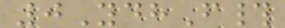0YdhF#
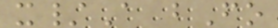x/A bFo
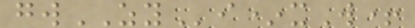gwZYi*xW+
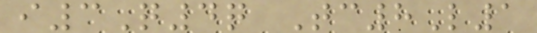i3Q4q Tc8L1
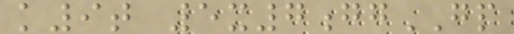k9t 5x7ggGP
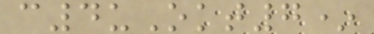c4uOkt7*
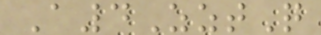A4ZztQ
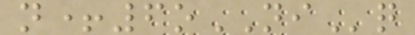n+6oNIq
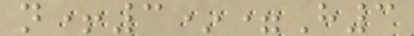n+3*=H3
